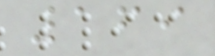169
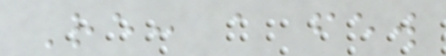Re: a few
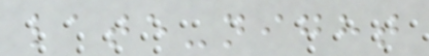late-night
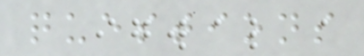questions
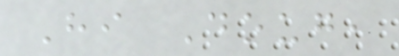Hi Doug,
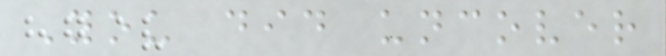You did uncover
